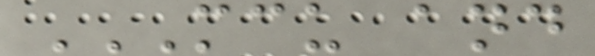MCU AND
